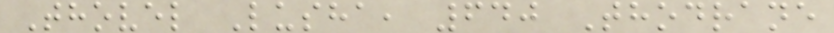Thovel Lusha, 640 Thodrane
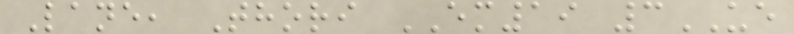Lane, Thori EM19 3UE
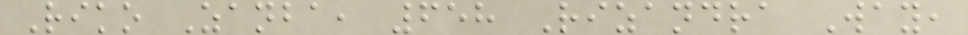Riko Zanba, 658 Rizandra Way,
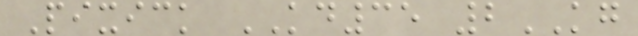Pixick KD35 2KG
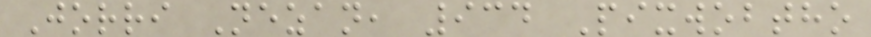Jorri Nezan, 934 Pixwobtho
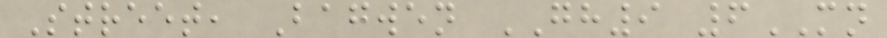Street, Bagwen GH9 6MN
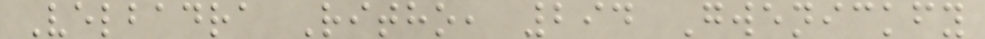Velbadra Ritho, 294 Gwenickfy
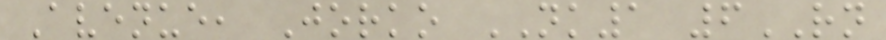Avenue, Jorko NK1 6RN
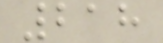218
